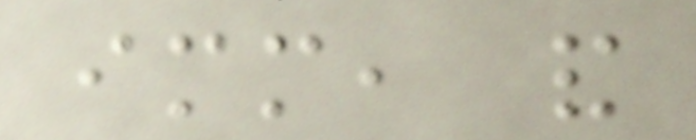immediate, and
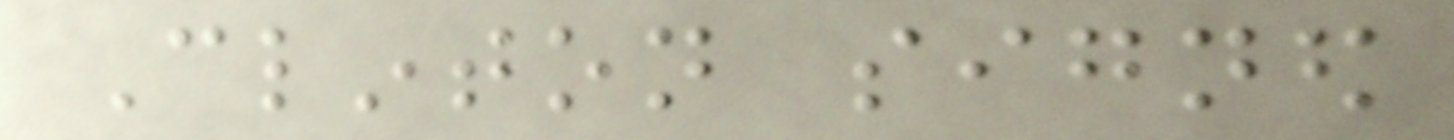Clinton signed
